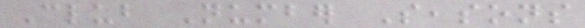Club Number Seasons
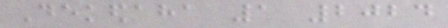Dekedaha 1 2024
